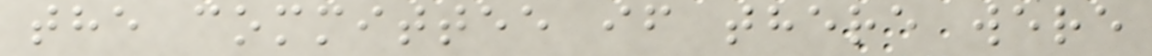the committee if there were
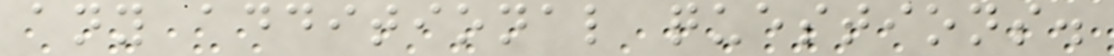any additional questions.
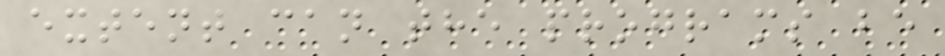extent can the programs be
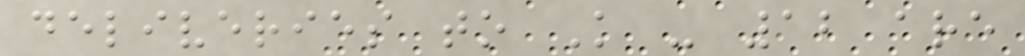deliveries to K - 12 are
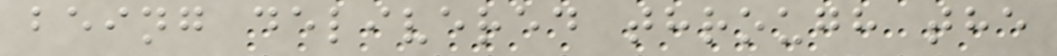being delivered through the
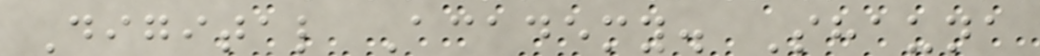Digital Academy. Shauna
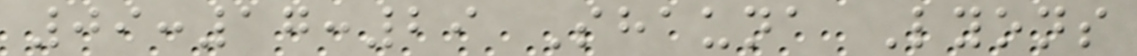09:17:29 Shauna Lyons
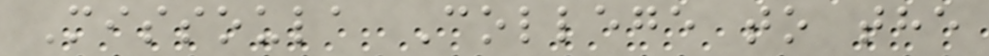Missoula College to the
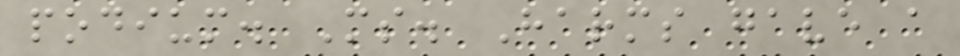podium. Ms. Harms gave a
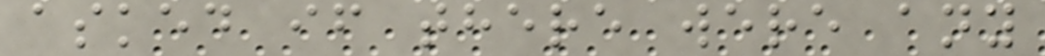asked if there were any
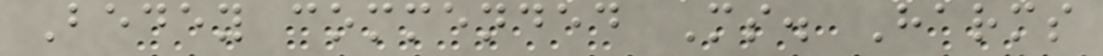Bedey commended Ms. Harms
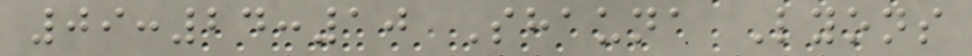09:24:10 Shauna Lyons
